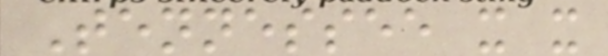Tennessee x x
